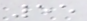55
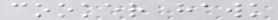cooker hawk
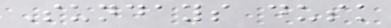Sundays dusk
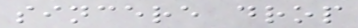sincere drop
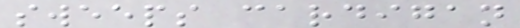sweeps cardigan
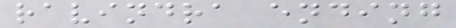ravindra ending
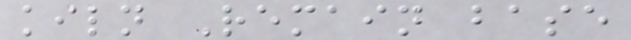kiln Remain base
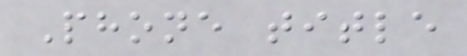Phone title
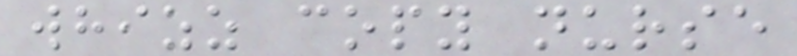whizz copy nurse
